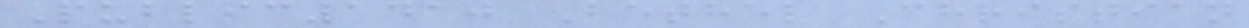Public1410 Bethel Christian
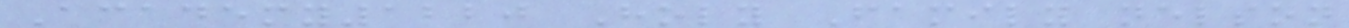Academy1220 Holy Family nelson
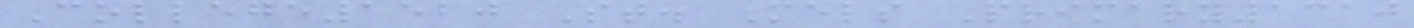College1520 St. Mels Primary1310
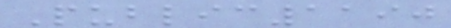Public1190
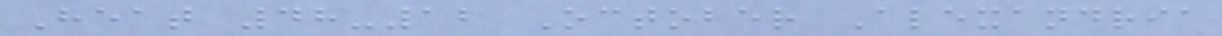Heat 48-12 October Alexandria
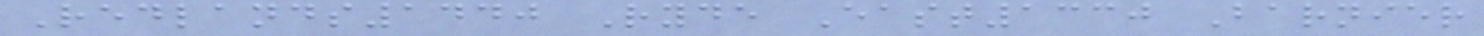Redlands1440 Ryde East1330 Barnier
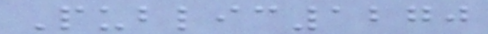Public1270
